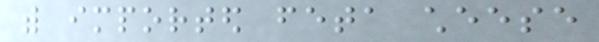with imported feta cheese
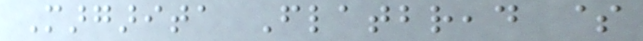Margarita Flatbread $
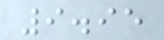9.95
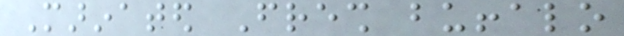Marinated Fresh buffalo
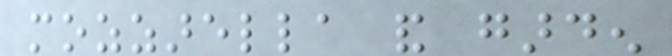mozzarella and garden
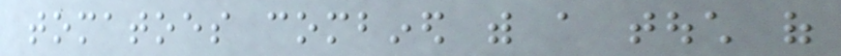tomatoes combined with a touch of
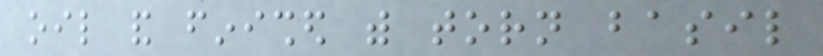oil and finished with torn basil
